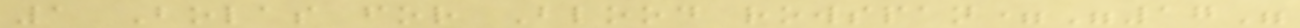1 Bolas for Blood rowspan="17"
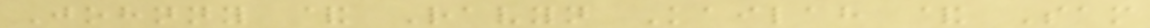Johnny & Ravyn Kailah & Sam
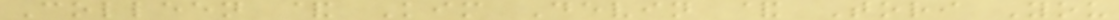Colleen & Kim Devin & Tori You
